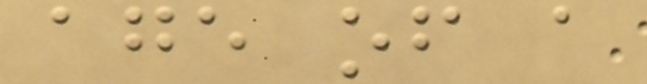age of a
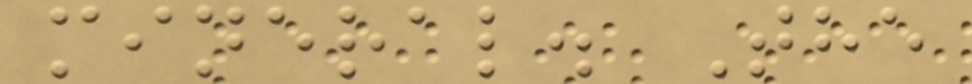mineral. The
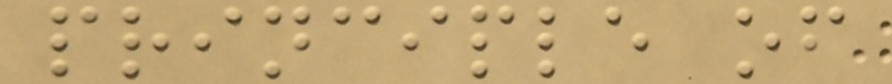principle of
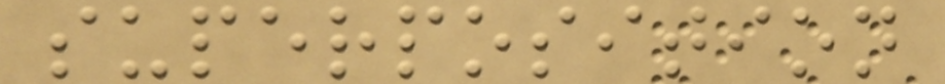superposition
